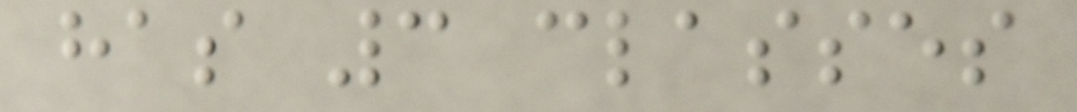has 3 classes
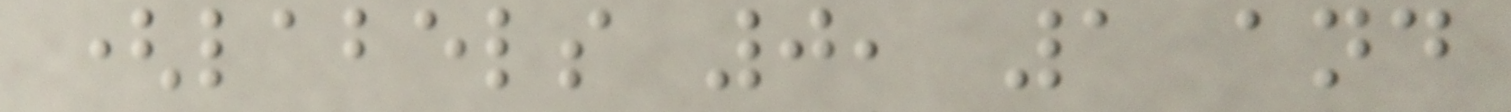(labels 0, 1 and
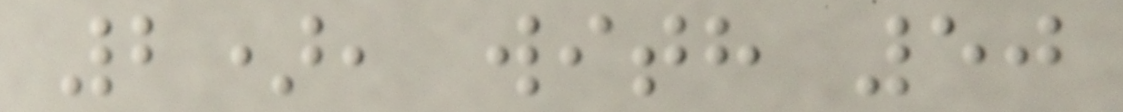2), with 50
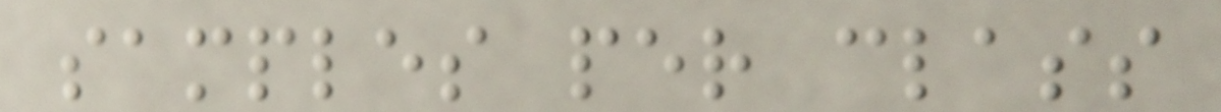samples per class
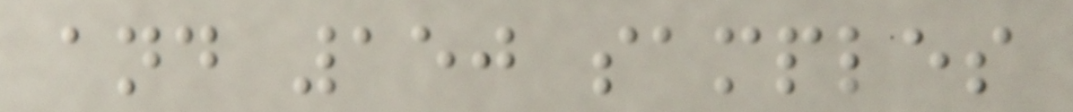and 150 samples
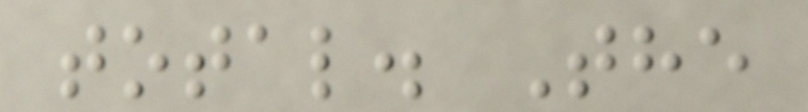total. The
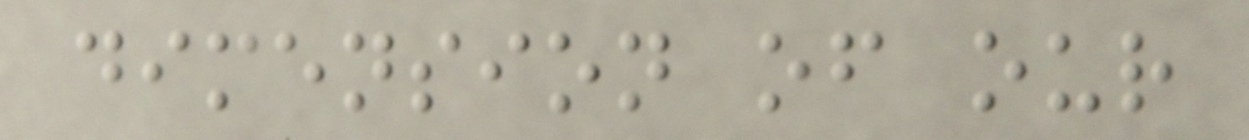dimension of our
